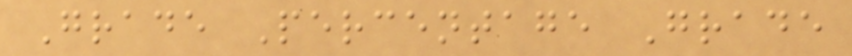Grade Percentage Grade
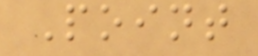Point
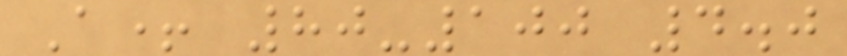A+ 80-100 4.0
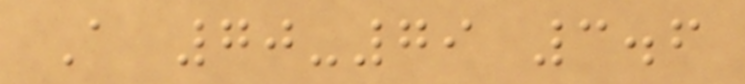A 70-79 3.6
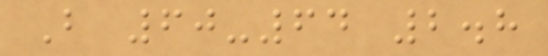B 60-64 2.8
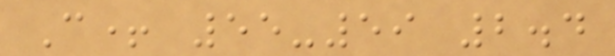C+ 55-59 2.4
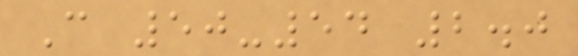C 50-54 2.0
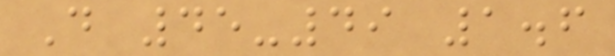D 45-49 1.6
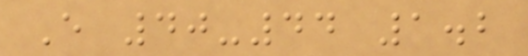E 40-44 1.2
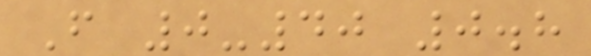F 0-40 0.8
